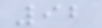92
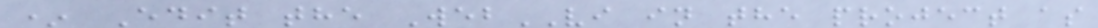* Edit the WebVI in the project as
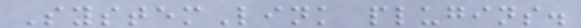SystemLink plugins.
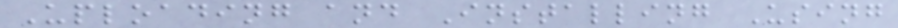Uploading and Installing Using
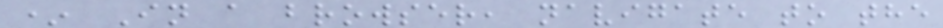* In a browser, navigate to the
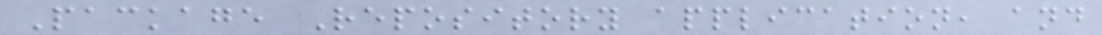Package Repository application, and
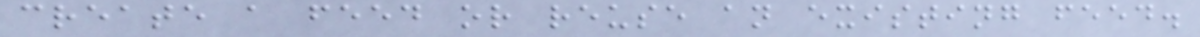create a feed or reuse an existing feed.
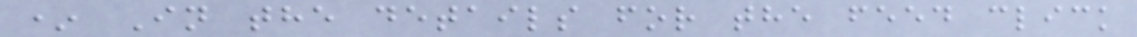* In the details for the feed click
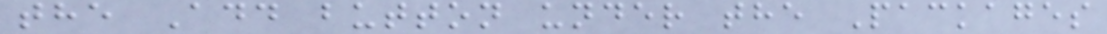the Add button under the Packages
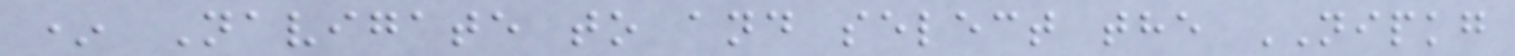* Navigate to and select the NIPKG
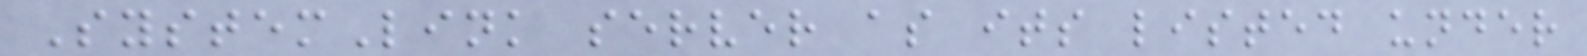SystemLink server as its listed under
